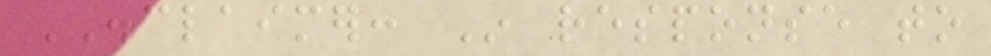DISCLAIMER: In response to
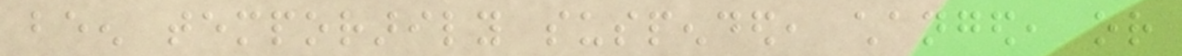been temporarily suspended, changed, or
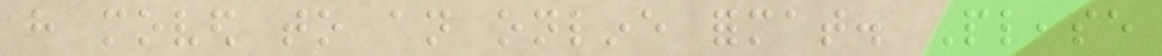have moved to an online format. Please
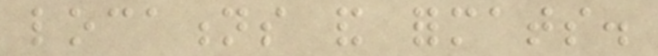locations and formats.
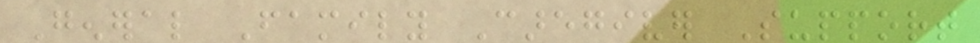General Family Caregiver Support
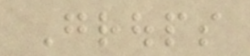Groups
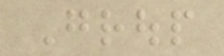Group
